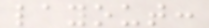layout:
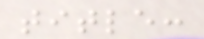title:
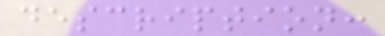description:
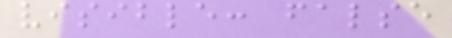visible: false
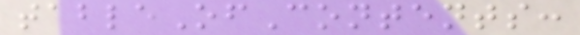tableOfContents:
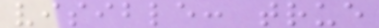visible: true
